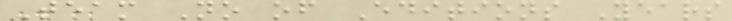Team No of Editions Years
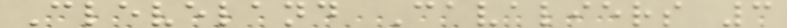Cleveland Cavaliers 3
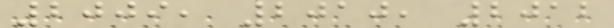2009, 2010, 2012
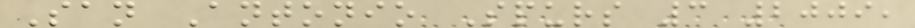San Antonio Spurs 3 2009,
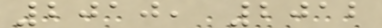2010, 2012
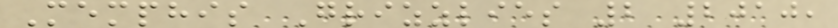Memphis Grizzlies 2 2010,
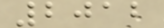2012
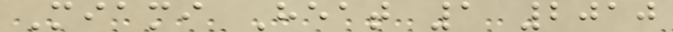Miami Heat 1 2010
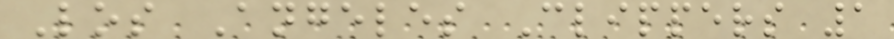Los Angeles Clippers 1
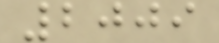2009
